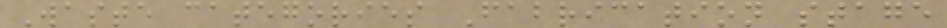Waste categories Fabrication stage
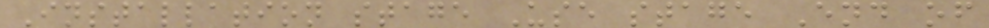Installation stage Use stage End of
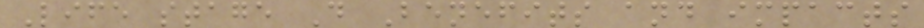Life stage D Benefits and impacts
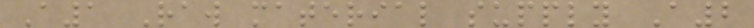A1 Raw material supply A2
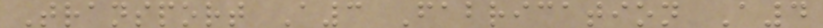Transport A3 Fabrication A4
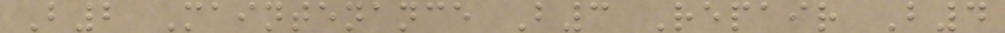B2 Maintenance B3 Repair B4
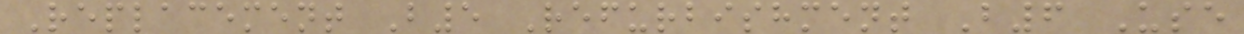Replacement B5 Refurbishment B6 Use
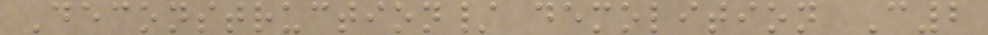Deconstruction/ demolition C2
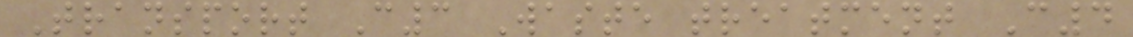Transport C3 Waste treatment C4
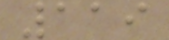119
